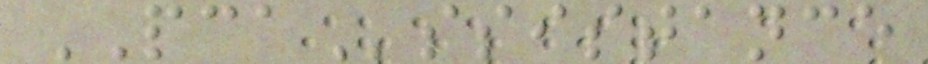PCAssistance
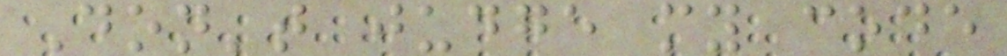Don't judge my code
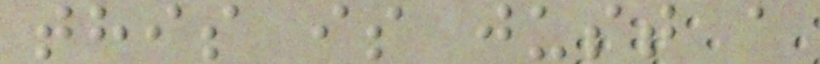this is just a
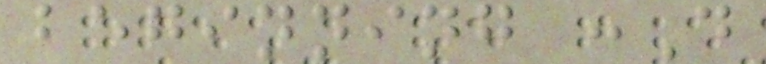beginning :D
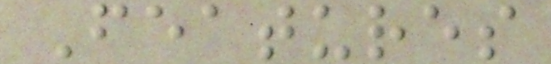Features
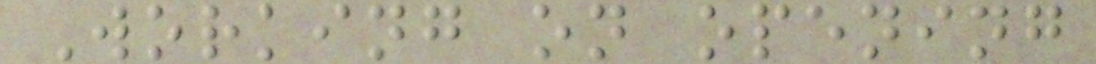Working on opening
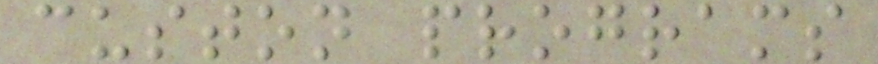custon programs
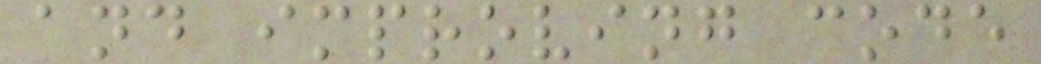and improving code
